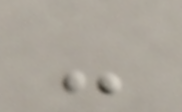-
